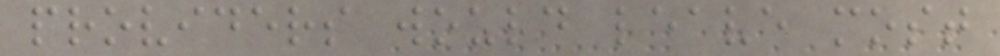providers would leave most
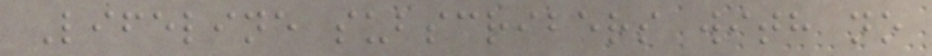Lifeline subscribers with no
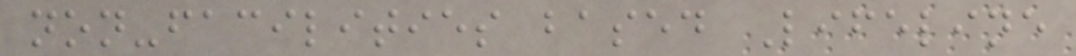non-facilities based Lifeline
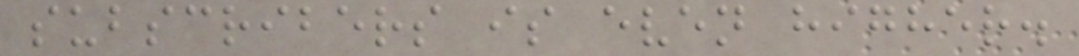subscribers is even higher.
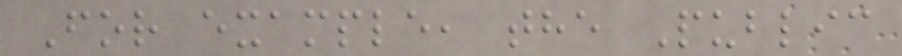For example, the Public
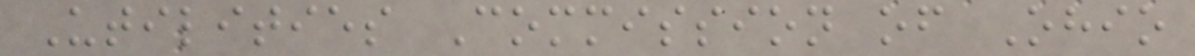Utilities Commission of Ohio
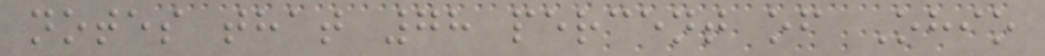notes that 78 percent of Ohio
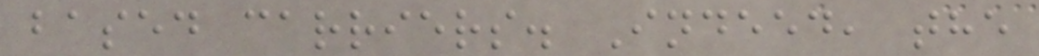based carriers. Indeed, the
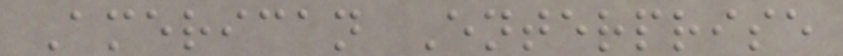American Enterprise
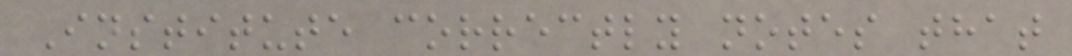Institute correctly notes that
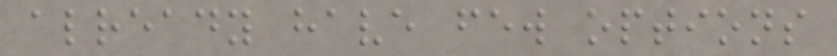already have few options
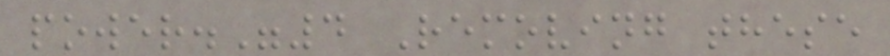power."4 Removing these
